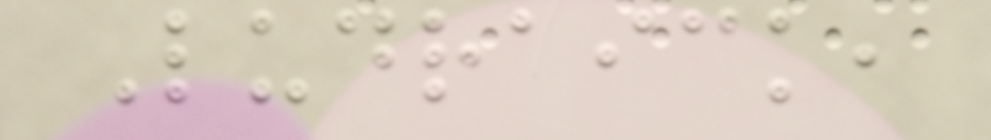Ludraick,
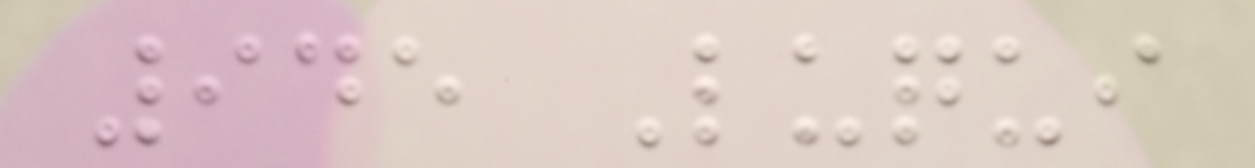945 Luqui
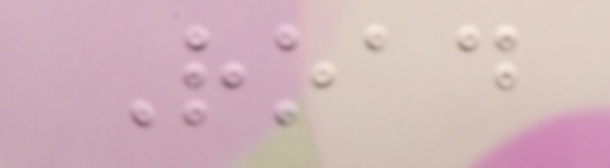Road
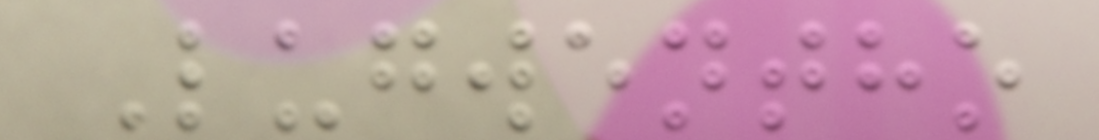Lugwentho
